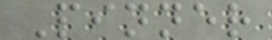Pinner
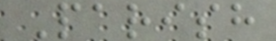Parish
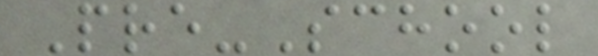Pre-School
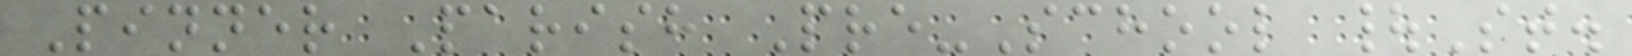Pinner Parish Pre-School |St.
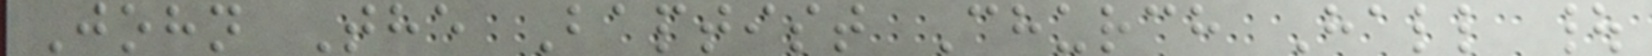John The Baptist Church Hall |
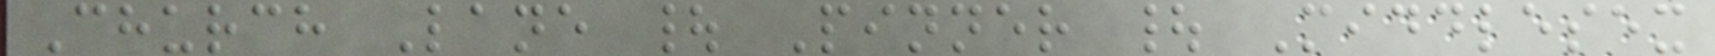Church Lane | Pinner | Middlesex
